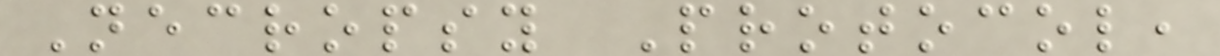Necropsy Protocol,
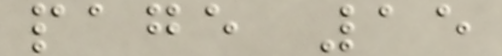page 15
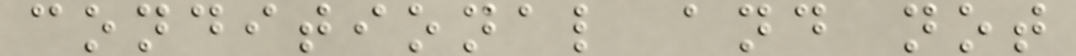conditional and not
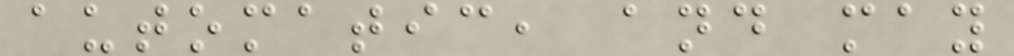automatic, and may
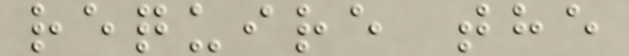require the
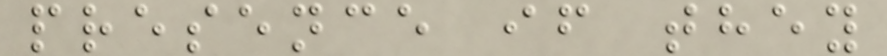presence if they
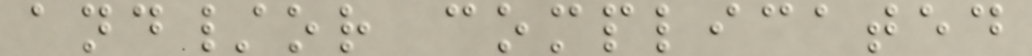and/or complicated
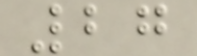27
